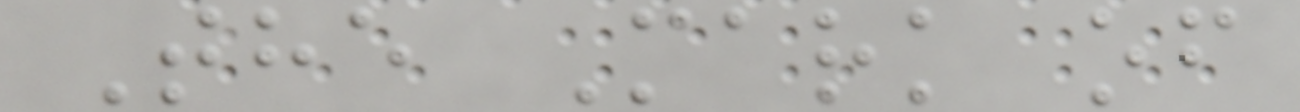The Mark of
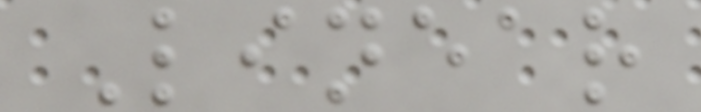Linear
